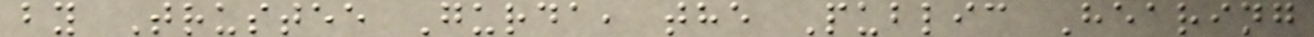by Trustee Gurda, the Public Hearing
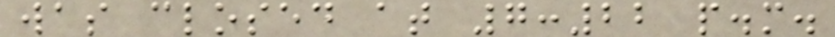was closed at 7:22 p.m.
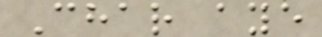Char aye
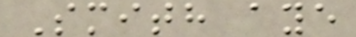Smith aye
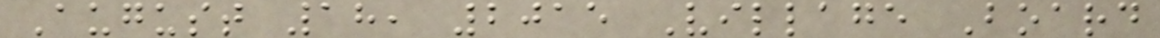August 18, 2015 Village Board
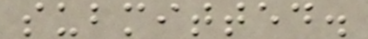submitted.
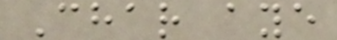Char aye
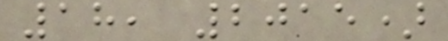18, 2015)
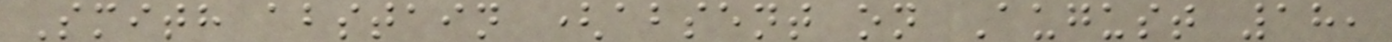Smith abstain (absent on August 18,
